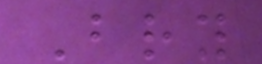Bry
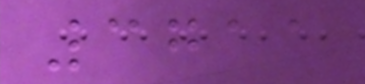3711
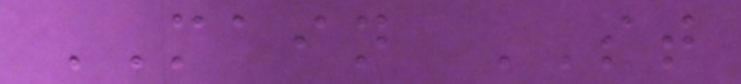MAIN ST
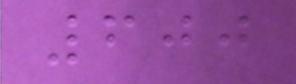600
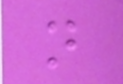n
